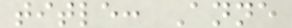title: Anne
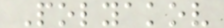Polyakov
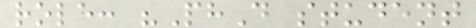role: "PhD student
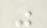"
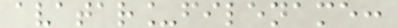avatar_filename:
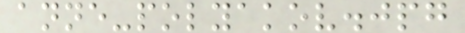anne-polyakov.jpg
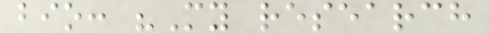bio: "My research
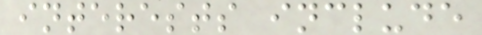interests include
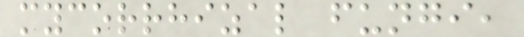mycorrhizal fungi,
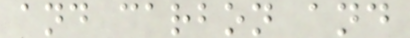and carbon and
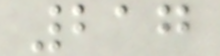217
